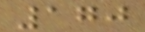170
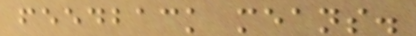feedback means.
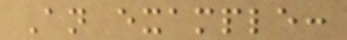An example:
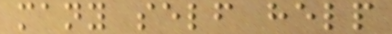many self help
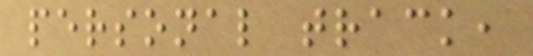personal track,
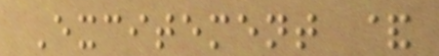Excitement &
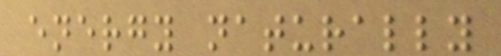energy naturally
